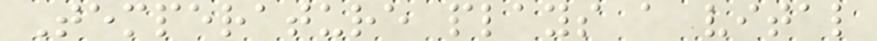Temperature plays a vital
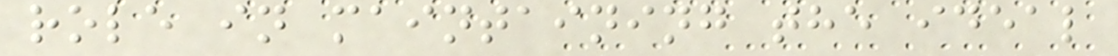role in maintaining the ideal
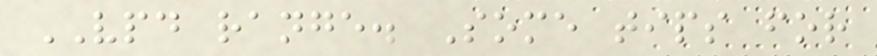VPD range. Some tips for
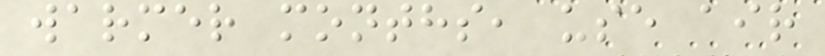warmer months, use air
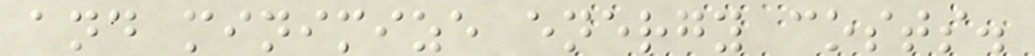and minimize energy costs.
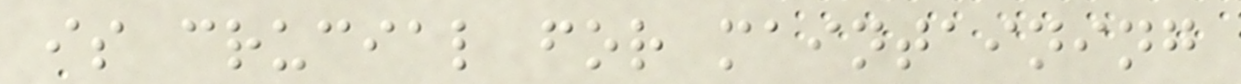is crucial for maintaining
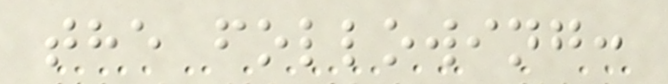the following:
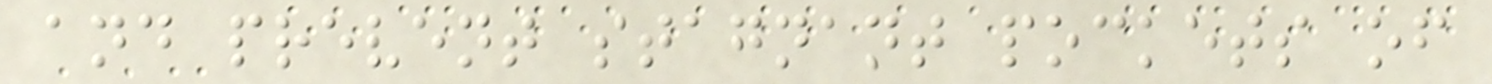and prevent stagnant pockets of
